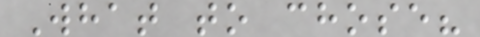What to chose?
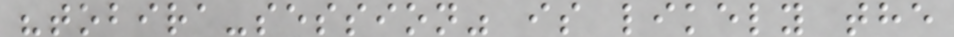"tobira-session" is likely the
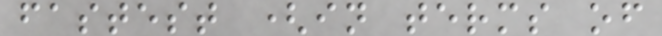fastest (in terms of
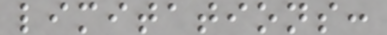limitations:
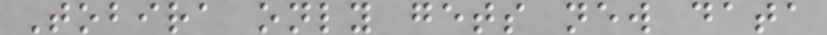Tobira only gets new data
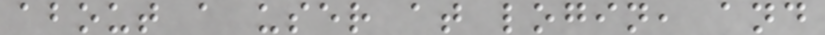about a user at login, and
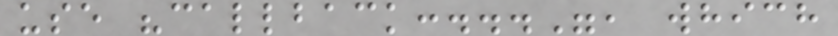use "callback:...", which
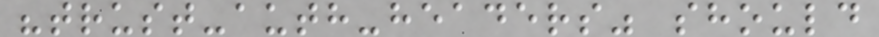"trust-auth-headers" should
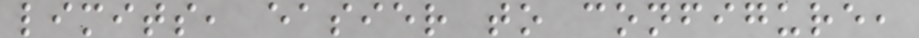limits, easier to configure,
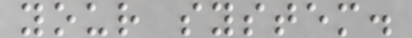your system.
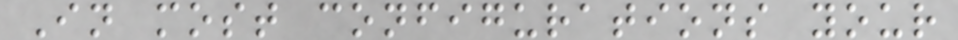In most configurations your
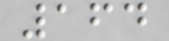164
